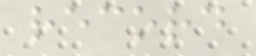record
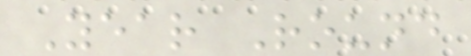Year Round
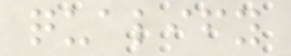qualify
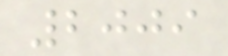2009
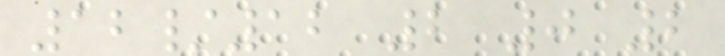12/12 2 0 2
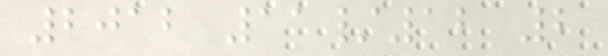2012 11/12 2
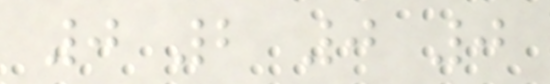0 2 0 0
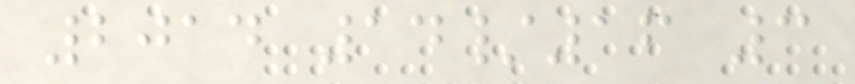2014 14/16 3
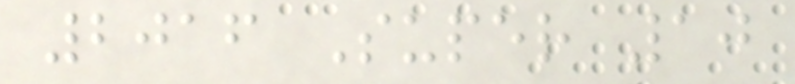2016 Super 10
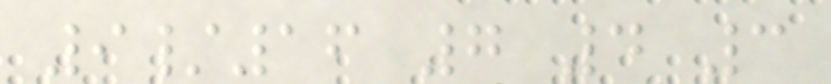9/16 7 4 3
